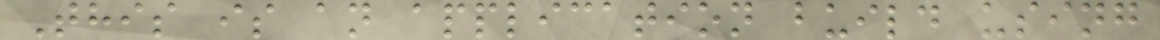This is an application build using
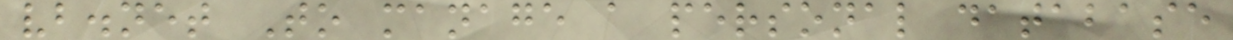vb.net To manage a personal database
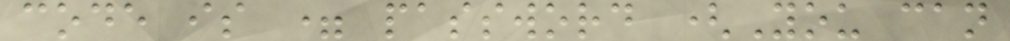code is = password (You can
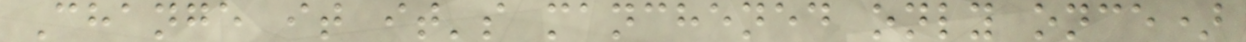Change it it's manchened only once)
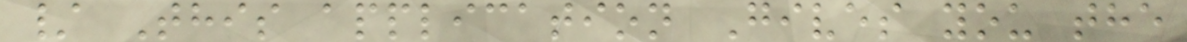/ This application Gives you the
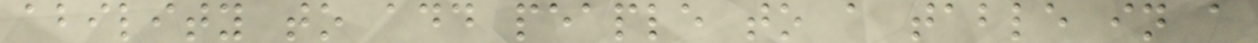ability to add peaple to a table in a
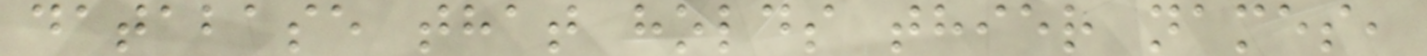database that holds thier names,
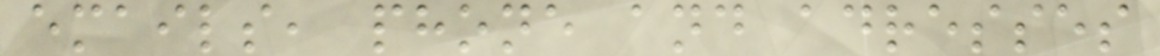emails, phone and adresses
